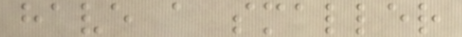have a smaller
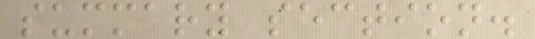summary section.
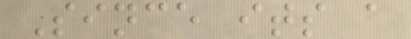Since its a
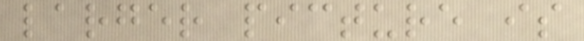larger picture is
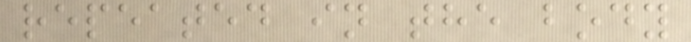repeated in the body
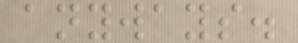anyways.
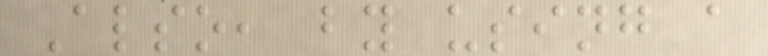Also, by using a
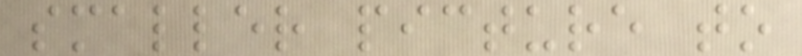smaller picture to
